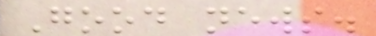Good news.
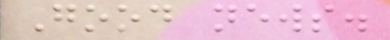Good news.
